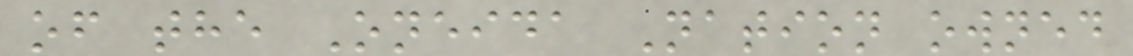of the Oneida Nation owned
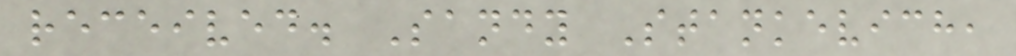received. Sandy Stankevich,
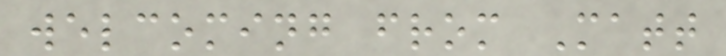welcoming from Matt
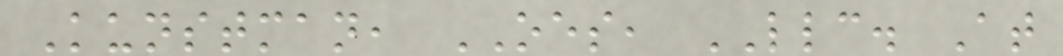Kunstman, OES, LLC. At
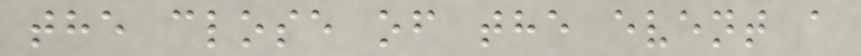the close of the event a
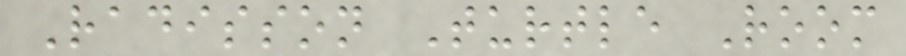Radisson Turtle Room
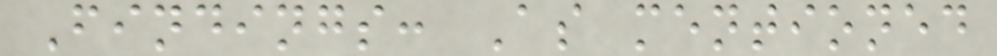Findings: As mentioned
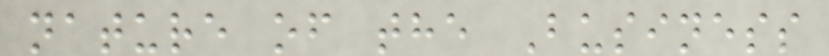nature of the Business
